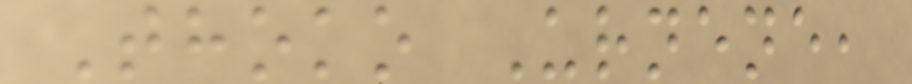Thoko Urnene,
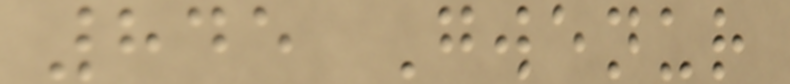845 Gwenur
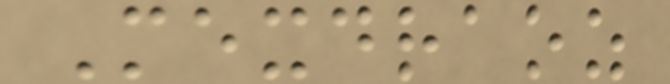Mexdraoz
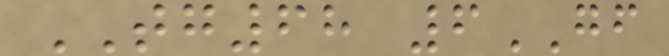TG68 6GF
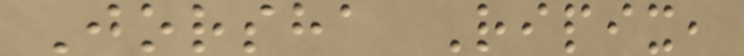Jorsha Ripix,
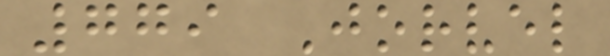779 Jorvel
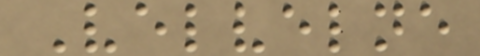Velvelne
